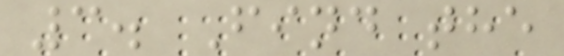3. Find the
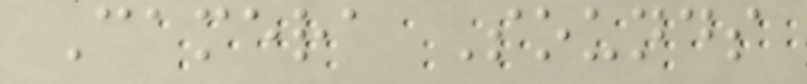Camera Sounds
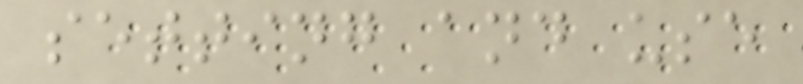setting and use
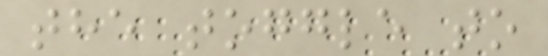the toggle to
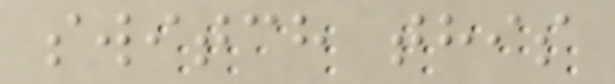switch this
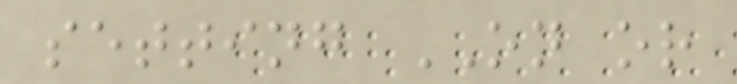setting ON or
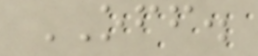OFF.
